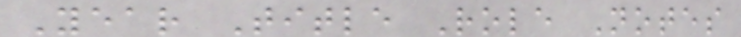Year Title Role Notes
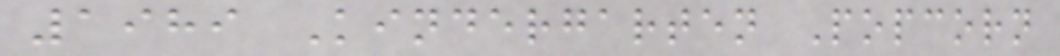1989 Kindergarten Popcorn
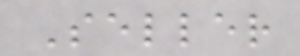Seller
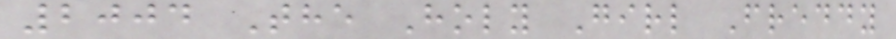2004 The Holy Girl Freddy
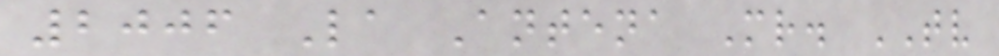2006 La Antena Mr. TV
